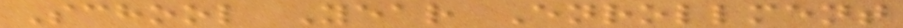School Year Enrollment
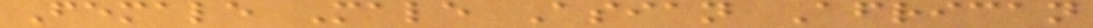Female Male Asian African
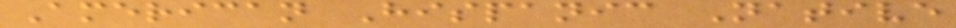American Hispanic Native
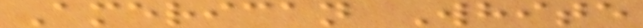American White
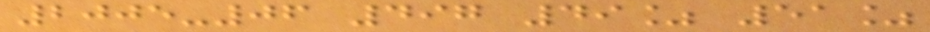2005-06 497 49% 51%
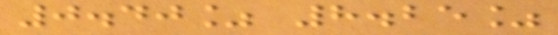0.40% 8.25%
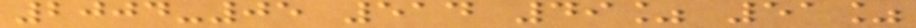2004-05 514 49% 51%
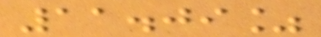11.09%
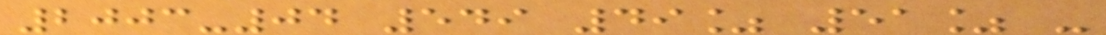2003-04 549 49% 51% -
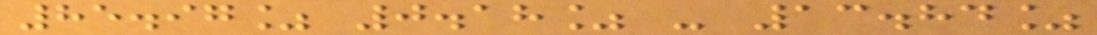85.97% 0.18% - 13.84%
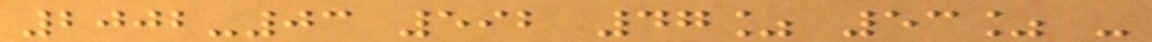2002-03 592 47% 53% -
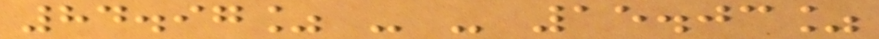84.97% - - 15.03%
